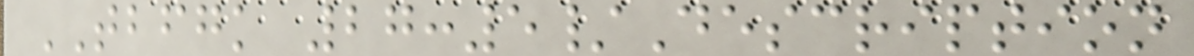TBFGK 27:5/Description
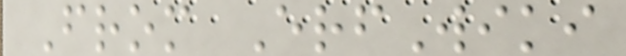From ErfWiki
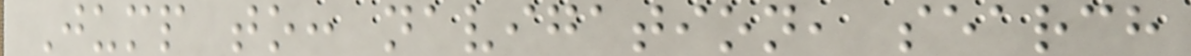Jump to: navigation, search
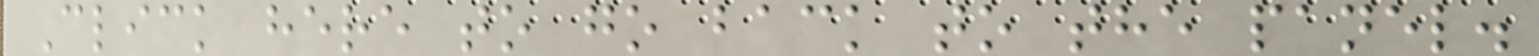Click here to go back to the panel.
